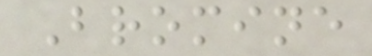Bromine
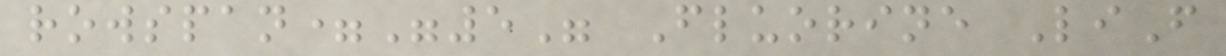rowspan="5" Fluorine LiF
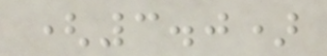(3.0)
